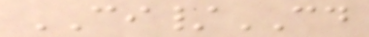CI/CD
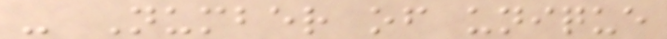- Number of unique
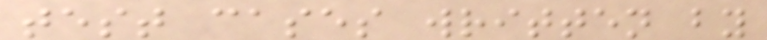test cases written by
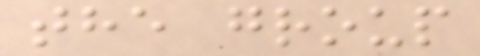the group
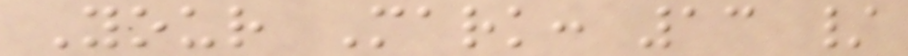Your Mark: 13 /
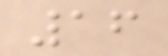16
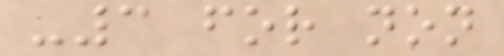-3 for non
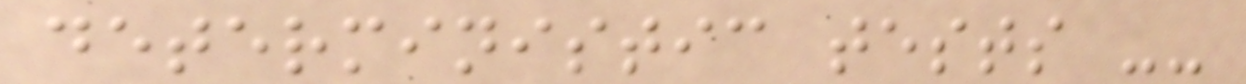deterministic tests --
